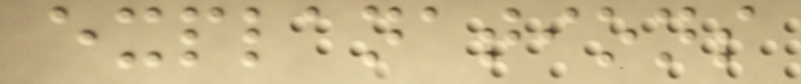explanations
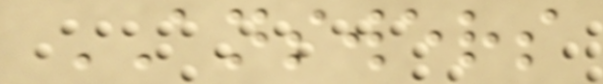ANSWERS
